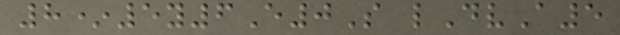8*5y6E0S lDvA5
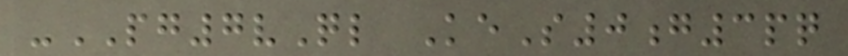-PG7vQl KeS0g3pq
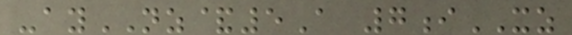-ayNZ&5A 7iXZ
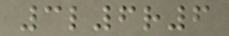3l6r6
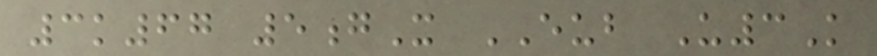3k67 5gX EUB U3K
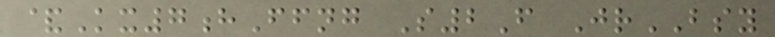&Kx7hFfng S2F JrBSY
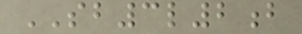SB3l2b
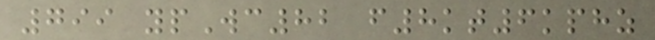799 ypWc82 f8kt6kphz
